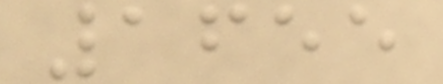1655
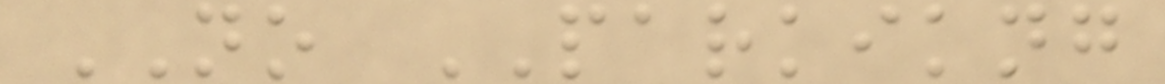NO PARKIKNG
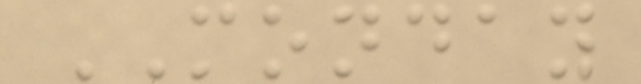MONDAY
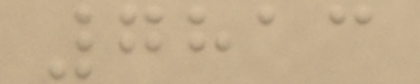7813
